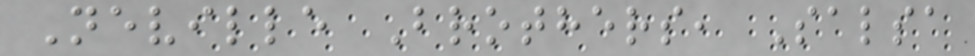Neville Brothers, Salsa
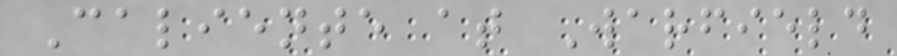Caliente at Warfield
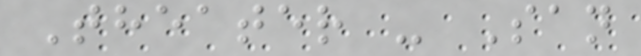Theater - San
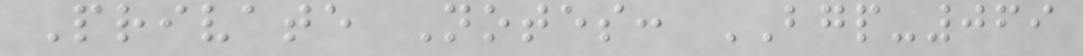Private Notes: BGP-069
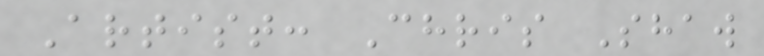Artist: Chris Shaw
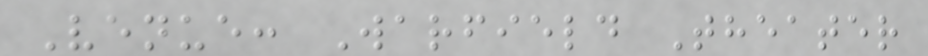Venue: Warfield Theater
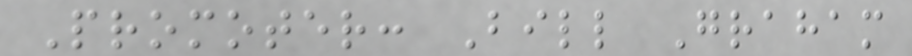Promoter: Bill Graham
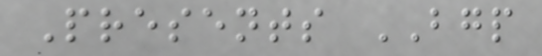Presents BGP
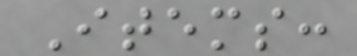Items:
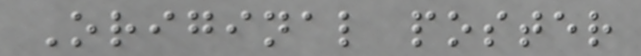Original poster
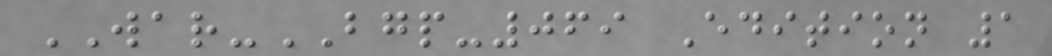WAR-BGP-069 Edition 1
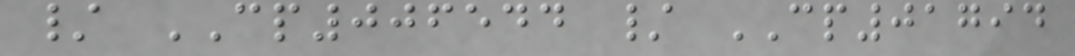/ CP006544 / CP01794
